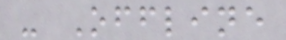- Offline
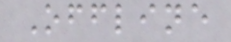Offline
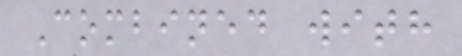Combined with
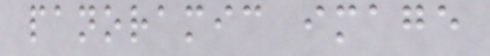panoramic image
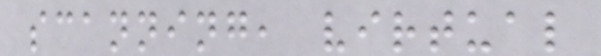scanning, virtual
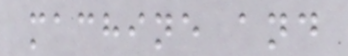machine and
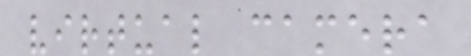virtual camera
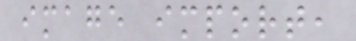image import,
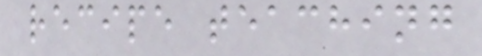recipe teaching
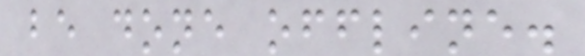be done offline.
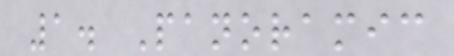1. Panoramic
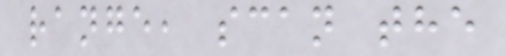range, scan the
